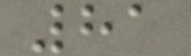81
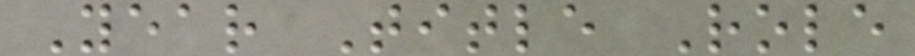Year Title Role
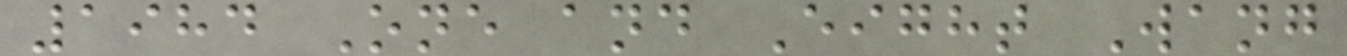1984 One and Eight Wang
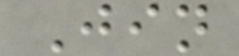Jin
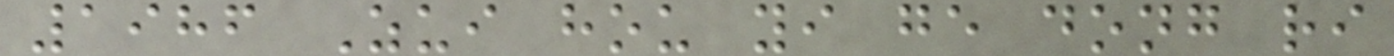1986 Zui hou yi ge dong ri
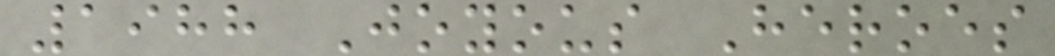1988 Joyous Heroes
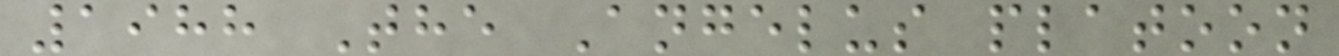1988 The Angelus platoon
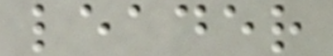leader
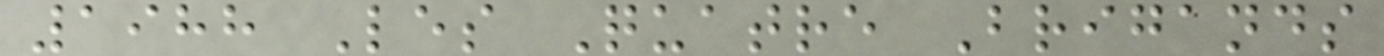1988 Les Quatre Brigands
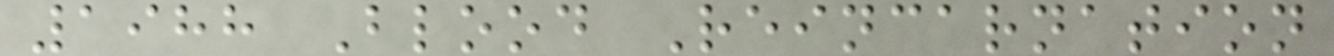1988 Blood Reincarnation
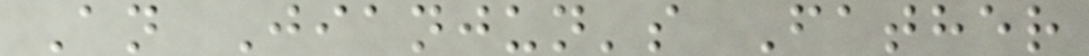An Jianjun's Father
